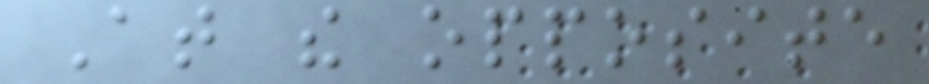At the opposite
